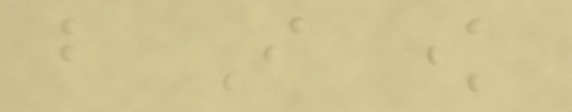but I know
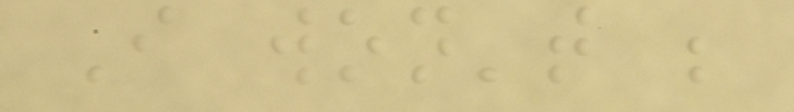I won't be
